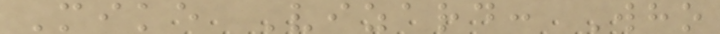Mike Vizard: Who
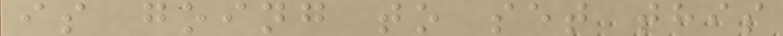is going to set this
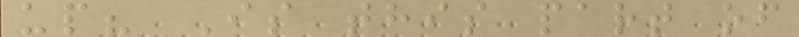up? Is this part of
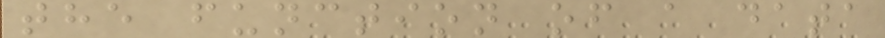the function of a data
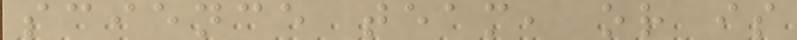science team, or is
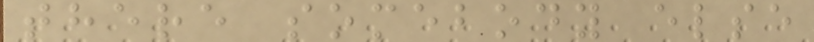there somebody else
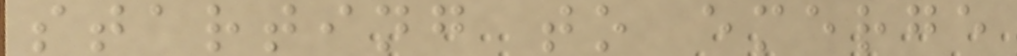starting to emerge
